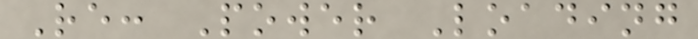Re: Power Loading
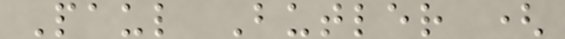Paul Butler (
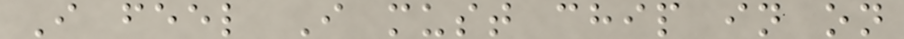I feel I must chip in on
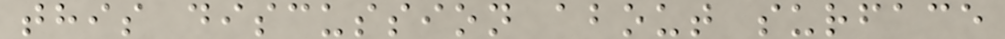this discussion about surface
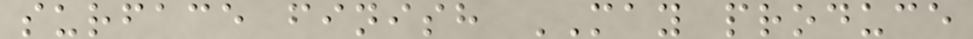surface finish MAY produce
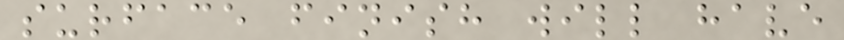surface finish will have
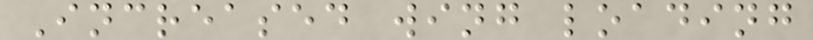Increased wing loading
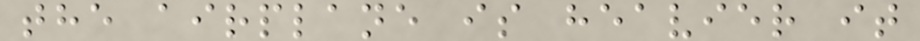the airplane is heavier it
